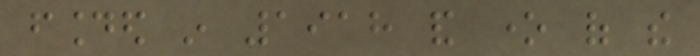founded in 1918 and one of the
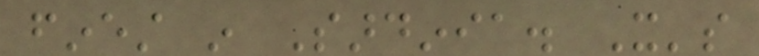finest in Sardinia. It's
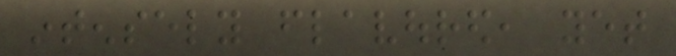intensely flavoured, yet
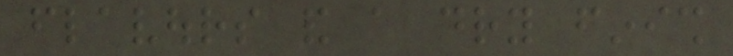flavours and a dry finish
